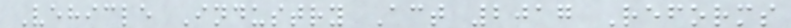Vehicle Industry Act 2017 Reforms
